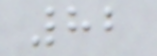82
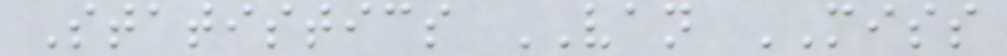Statistics VAN MISS
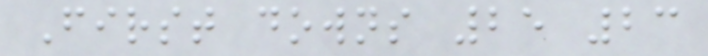First downs 25 23
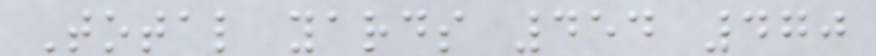Total yards 454 470
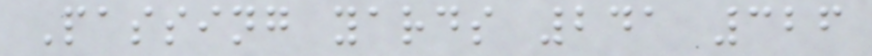Passing yards 241 326
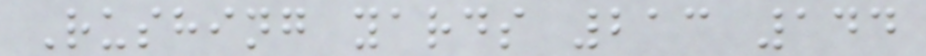Rushing yards 213 144
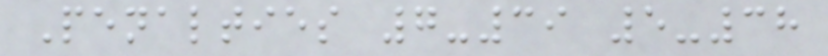Penalties 7-39 5-38
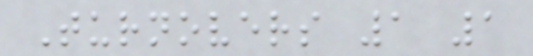Turnovers 1 1
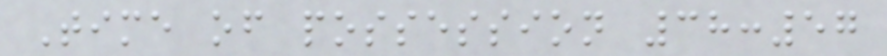Time of possession 38:57
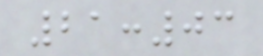21:03
